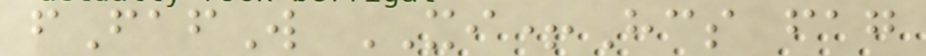fFafW XI+Hcs fag
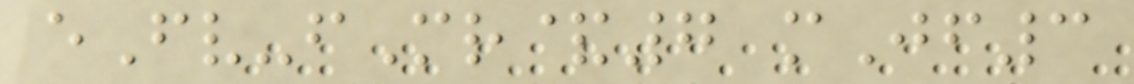eFv-fMr&7 mJf3
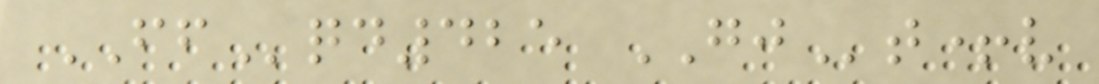FFqd425 GJt+v
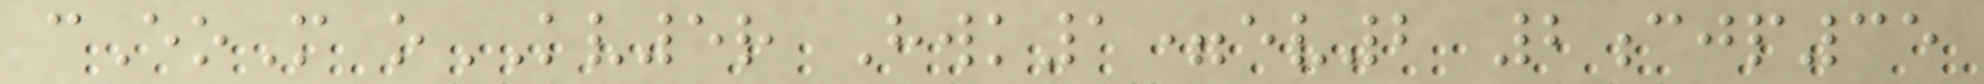cEoM oKV5r Hwk1=ev2 2cjp35
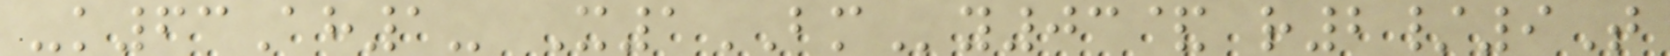-k63Ah1- X1BMy03& r2/9T
